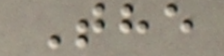The
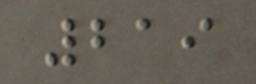219
